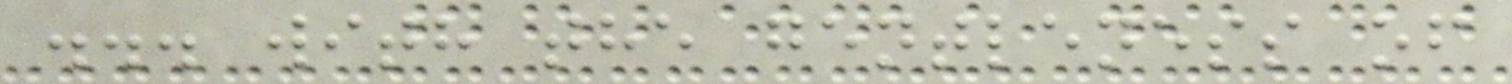... with the gentleness of
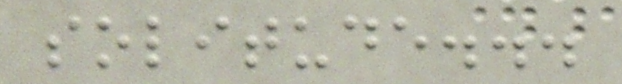solitude...
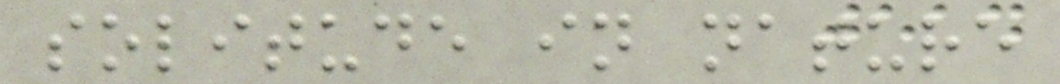solitude in nature
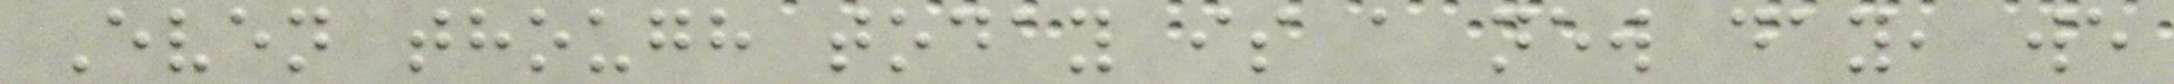Even though today is a new day, we
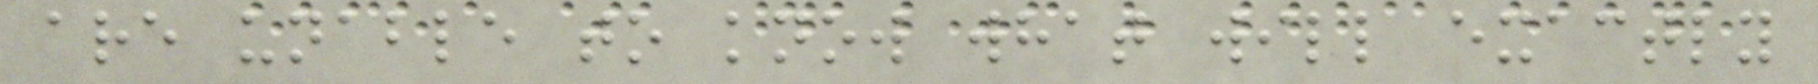are unable to know what will exactly
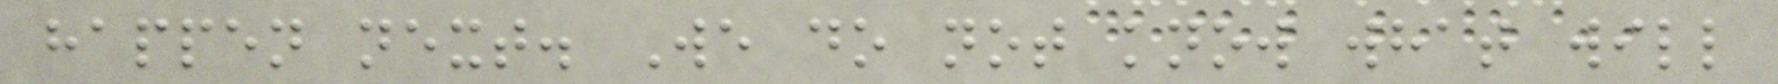happen next. We do not know what will
